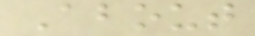About
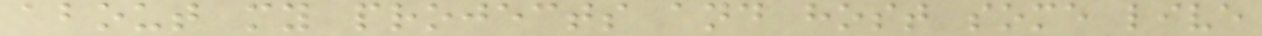about my projects and host some live
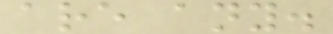are any.
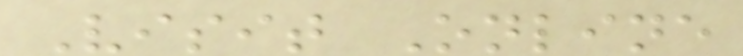Visit Online
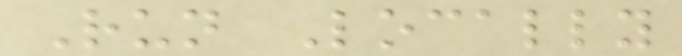Run Locally
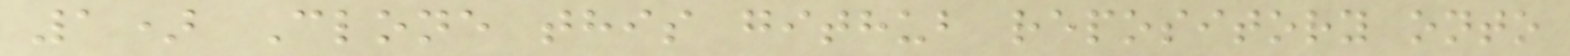1) Clone this github repository onto
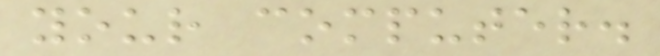your computer.
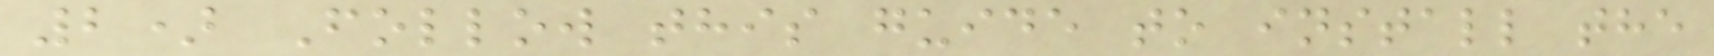2) Follow this guide to install the
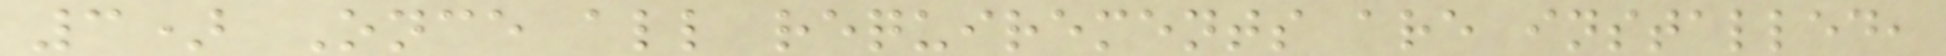3) Once all requirements are installed,
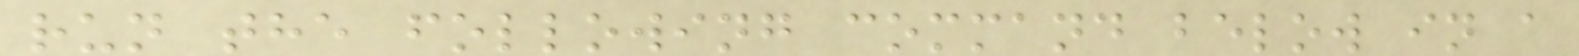run the following command below in a
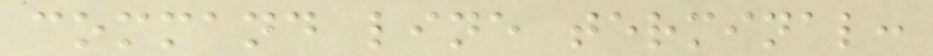command line terminal:
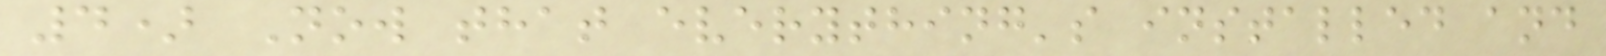4) Now that everything's installed and
